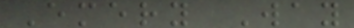Emery Way
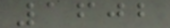1602
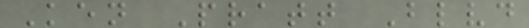Ken Pratt Blvd
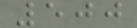500
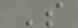S
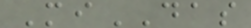MiDAS
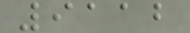9112
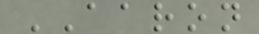AARON
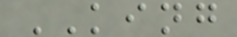KING
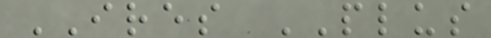IRES PLUS
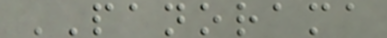PANORAMA
